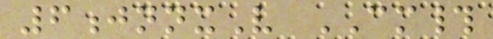6jnnxV CM#
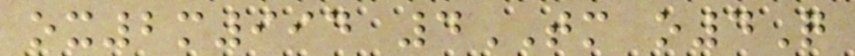ox2m994 4TM o4Q
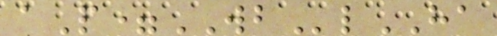aP=WBlHA
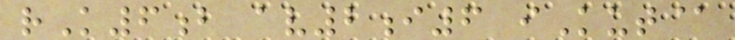rK6b av2i6 iKut@
